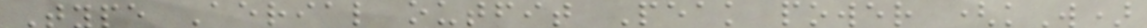Type Aerial outfit Peak power (kW)
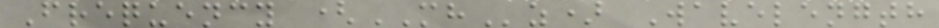Frequency (MHz) Wavelength
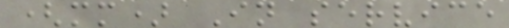(mm) In service
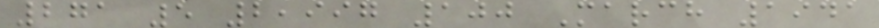271 5 2,997 100 March 1941
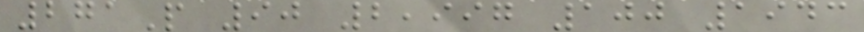271P 90 2,997 100 1943
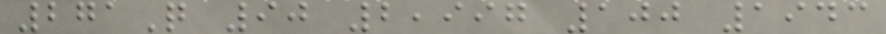271Q 90 2,997 100 1943
